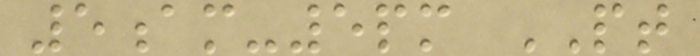5am-5pm PT
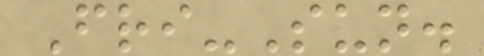Fri-Sun.
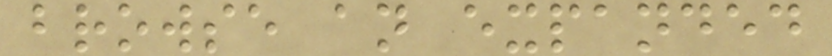browse an expanded
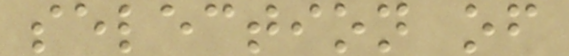selection of
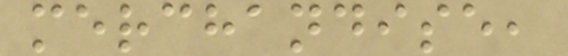merchandise,
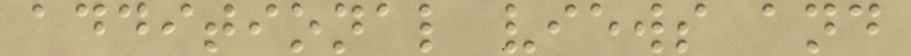additional views and
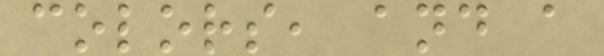colors, and a
